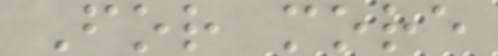For more
